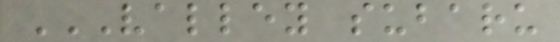VALLEY SUBARU
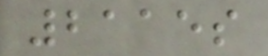2115s
